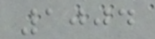1004
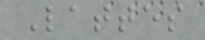Lattes
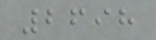2698
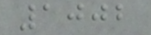1002
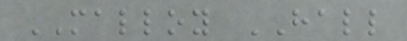MALLOY HALL
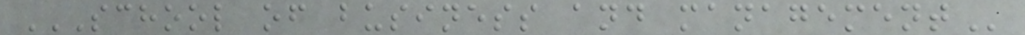SCHOOL OF BUSINESS AND MANAGEMENT
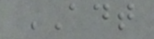ADT
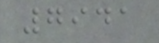7941
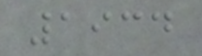1934
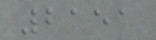2151
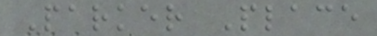Parker Place
